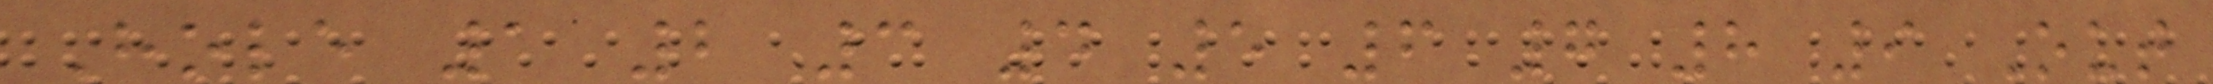Hole 1 2 3 4 5 6 7 8 9 Out
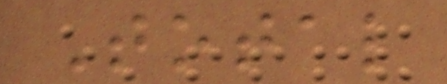Total
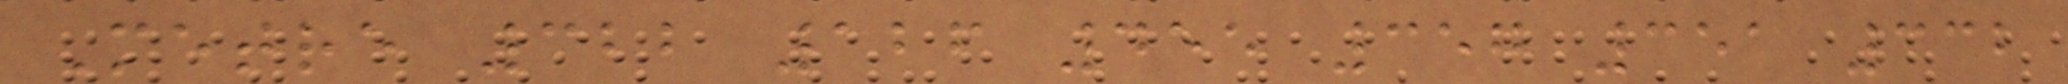Metre 322 126 455 357 351 332
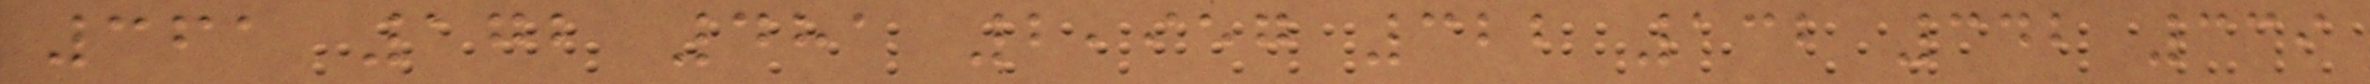361 172 481 2,957 322 132 342 339
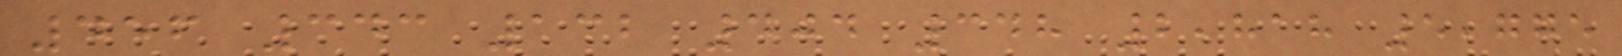456 343 132 404 348 2,818 5,775
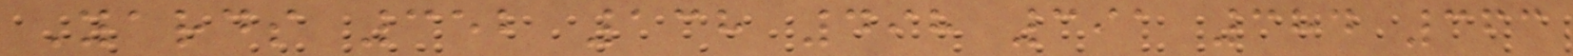Yards 352 138 498 391 384 363
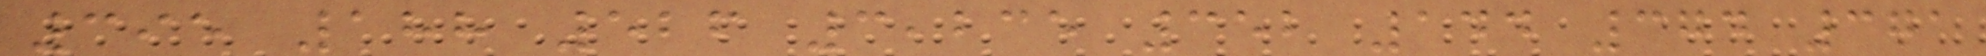395 188 526 3,235 352 144 374 371
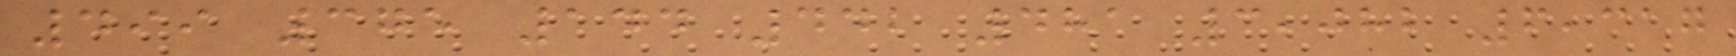499 375 144 442 481 3,082 6,317
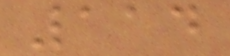114
